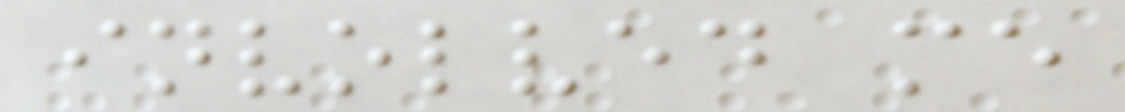involved me
